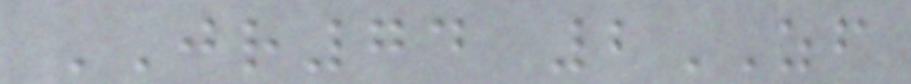JR74 2ZF
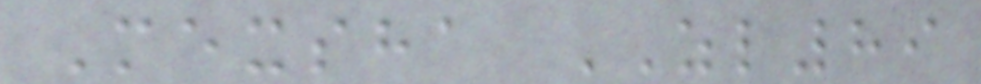Mexsha ZL89
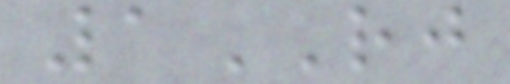1RJ
